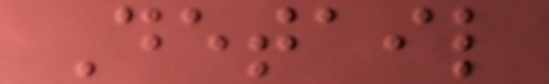Detail
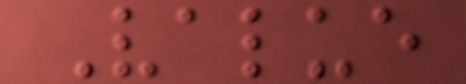Value
